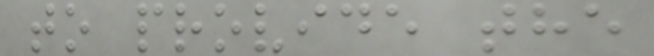to provide the
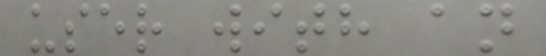user with an
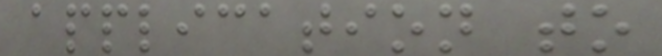application to
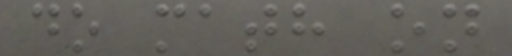do math on
